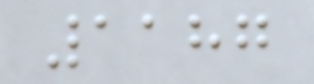1187
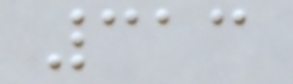313
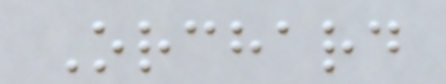Orchard
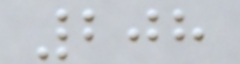208
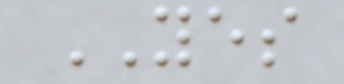YES
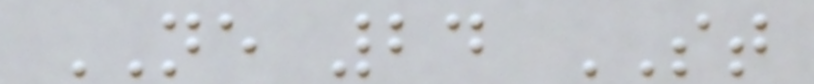NE 24 ST
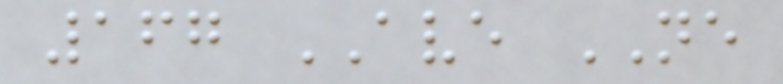167 AVE NE
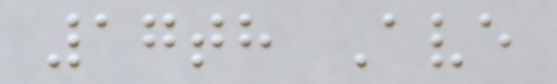17th Ave
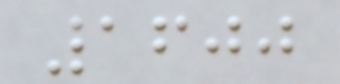1600
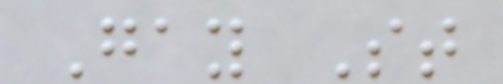Gay St
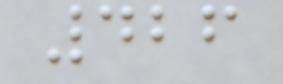426
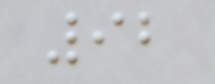92
